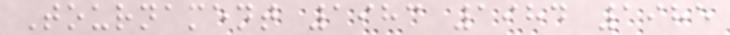Tournament 1983 1984 1985
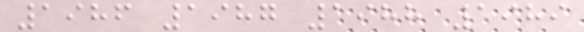1986 1987 1988 1989
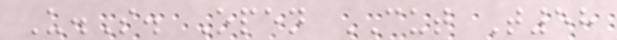U.S. Open CUT T58
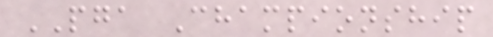PGA Championship
